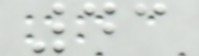43
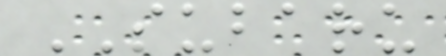SUBARU
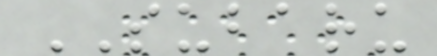SUBARU
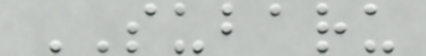SUBARU
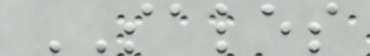SALES
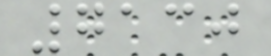7130
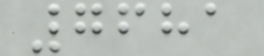7681
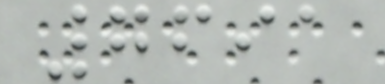7691
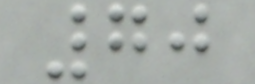70
